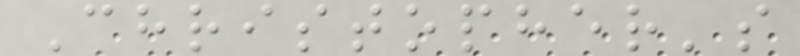Christopher's
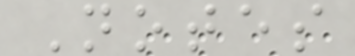Notes
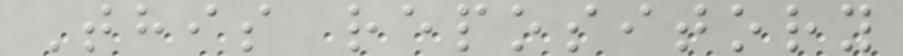This repository
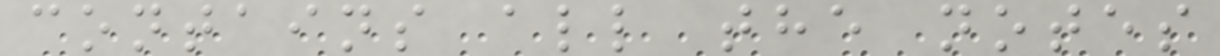contains all the notes
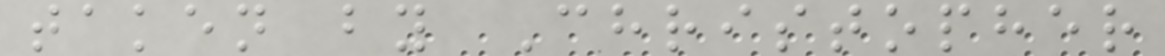taken by Christopher
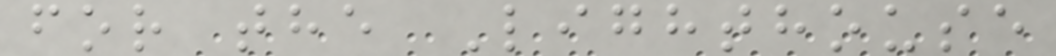for the Lighthouse
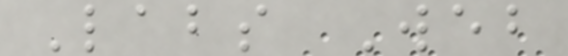Labs Web
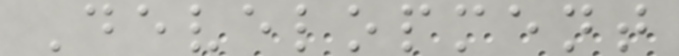Development
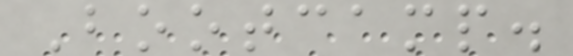Bootcamp.
